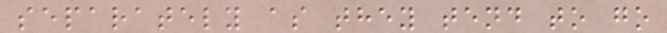separately as they tend to go
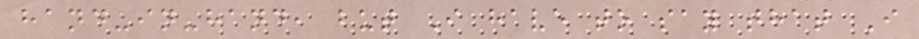hand-in-hand, but I have to say that I
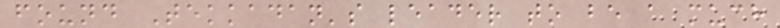found Tekkadan's leader to be a much
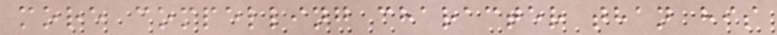more compelling character than his
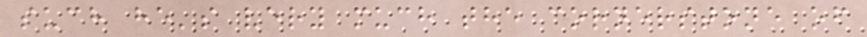such he's very much the cornerstone of
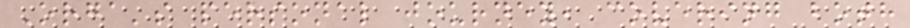Orga's personal journey, covering both
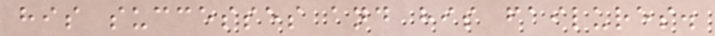his successes and his failures.
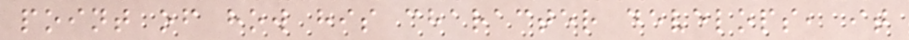point of how his character develops, it
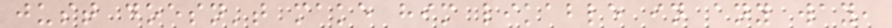just doesn't make him likable in any way,
